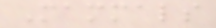Mammals
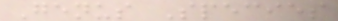Genus Species
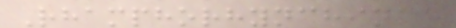Rhamphorhynchinae
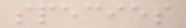species
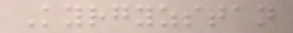Kyrgyzstan
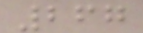267
